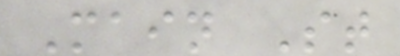Main St
